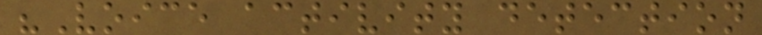"Voice activity detection
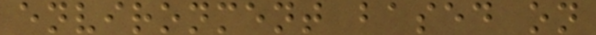environment based on
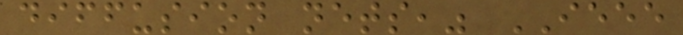diffusion nets," IEEE
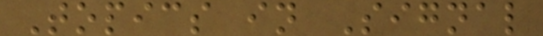Topics in Signal
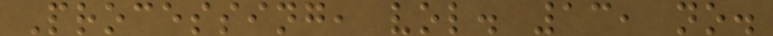Processing, vol. 13, no.
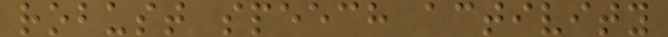robust speech activity
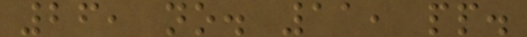26, no. 11, pp.
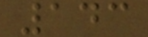143
